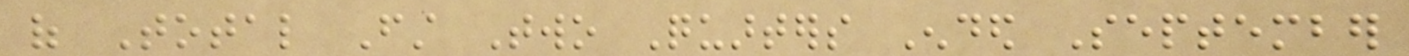of Total First Two Quarters Ended September
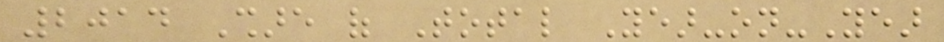2014 Share of Total Year-on-Year
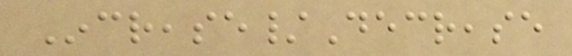Increase/Decrease
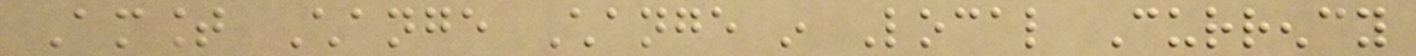Amount Change Change in Local Currency
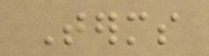Terms
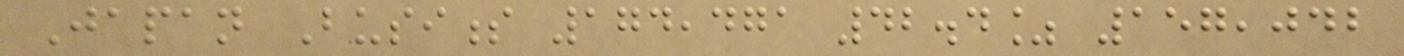Japan Business 174,471 42.4% 157,042
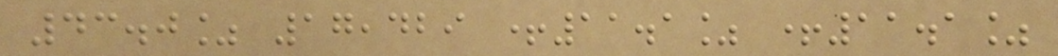43.0% 17,429 +11.1% +11.1%
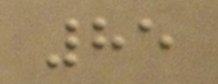85
